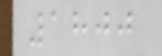1800
